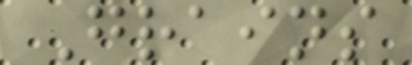Grains
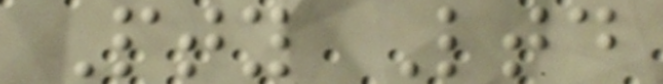Pty Ltd
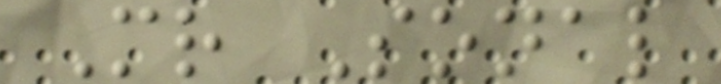Mr Sonal
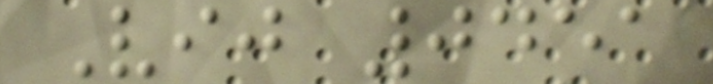Vij 0451
